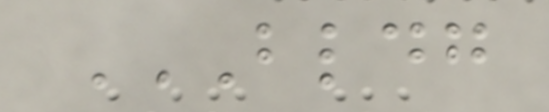BLDG
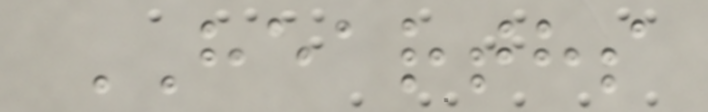HEARTHS
